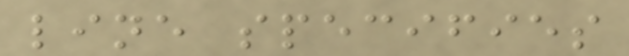line specifies
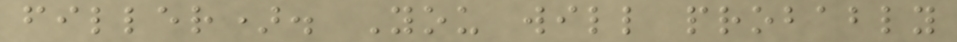filler). You will probably
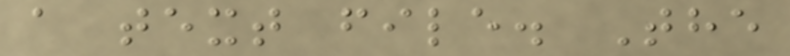a text file. The
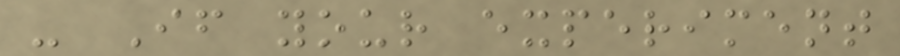- If your experiment
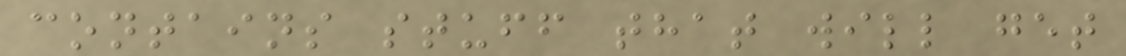contains stuff that will get
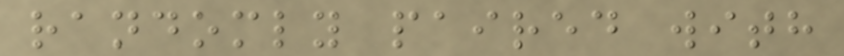randomly paired with
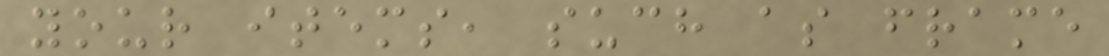your items, such as frame
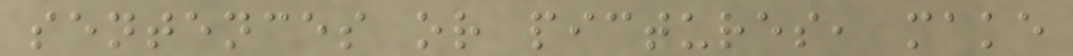sentences or pictures, make
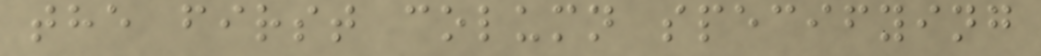the first column specifying
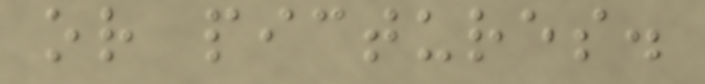or pictures.
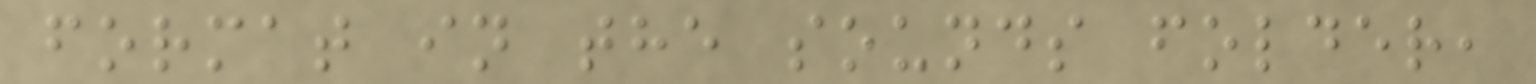format in the sounds folder,
